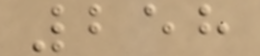258
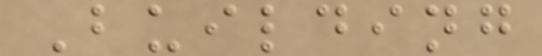Building
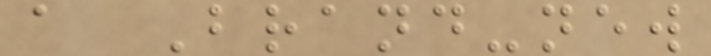a Brand-new
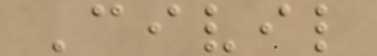Civil
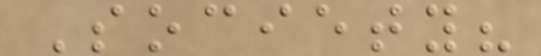Society?
